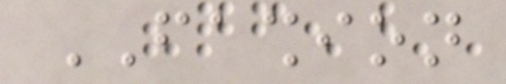FASHION
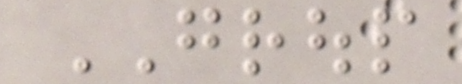GROUP
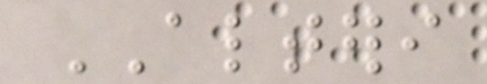ALTERI
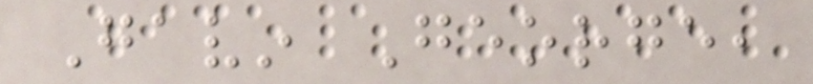Gavin George,
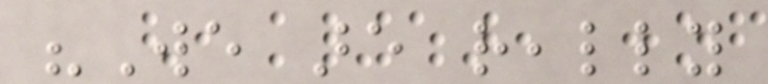"We are really
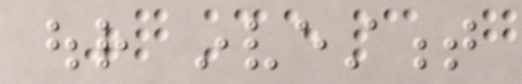our investment
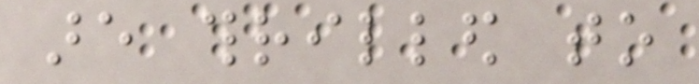are thrilled to
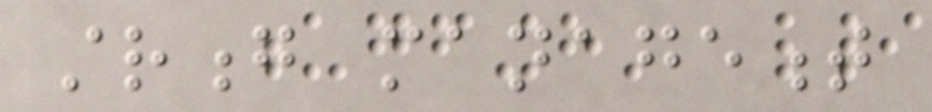strong management
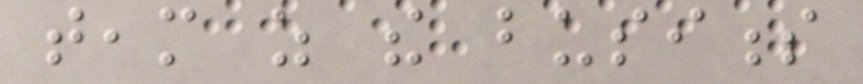team as the business
